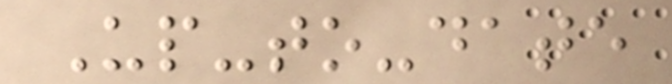Up-to-date
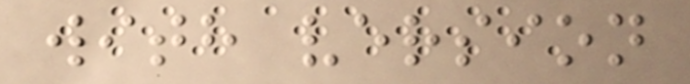with version
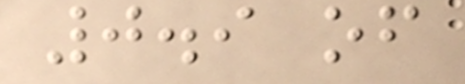0.9 of
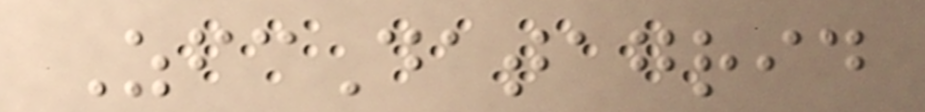ZfcDatagrid
